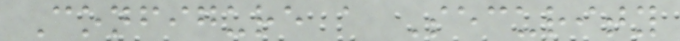Configure a Security
